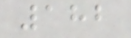182
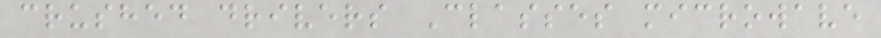crushed drivers Classes microwave
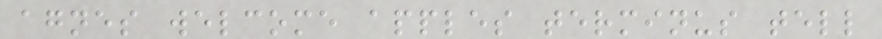agnes welcome apples terminus tell
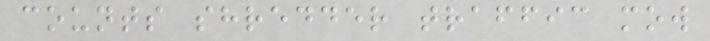counts shredder traffic mow
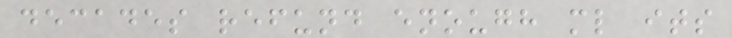decades refund enough ml its
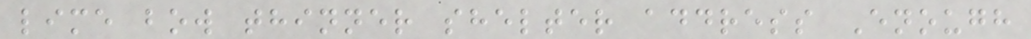lime bow thinner shelter address Enough
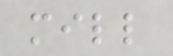mill
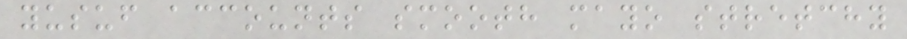yusuf accounts smooth mayo stretchy
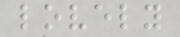lovely
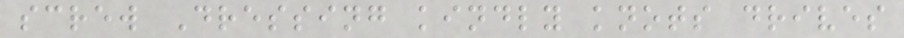screw Dressing kindly knots drives
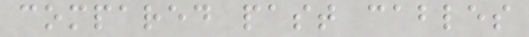compared past cables
